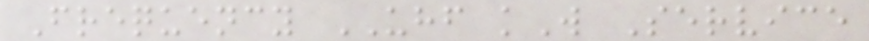Frequency UHF kW Service
